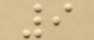9
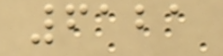6121
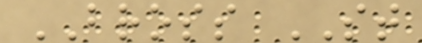BROSS ST
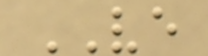VE
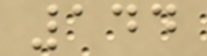144
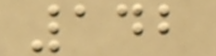142
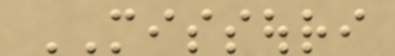MISSOURI
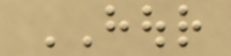HOUR
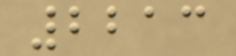2213
